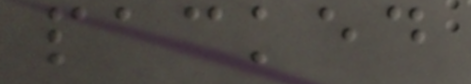packed
